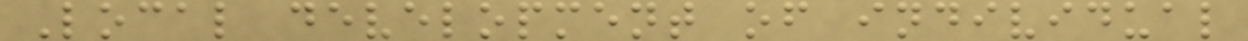Local development of individual
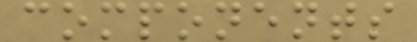components
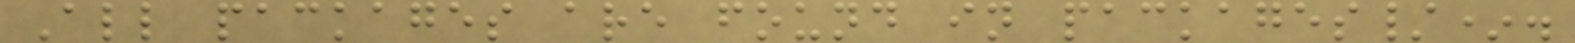All packages are found in packages/*.
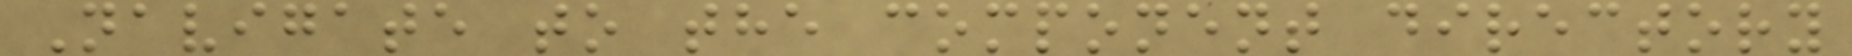Navigate to the component directory
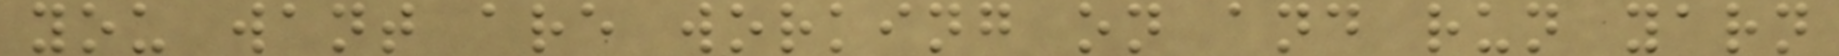you want are working on and run yarn
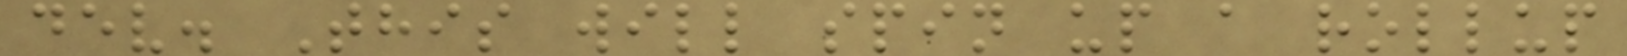dev. This will spin up a rollup
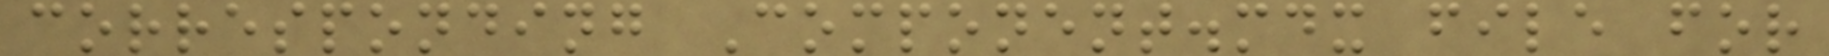corresponding Component.mdx file for
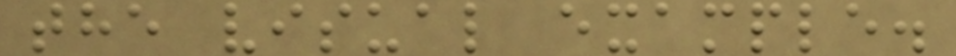the visual example.
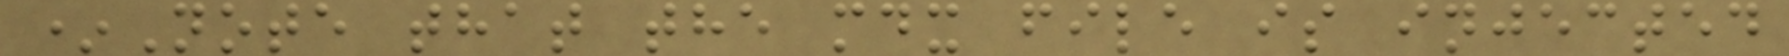*Note that the mdx file is injected
